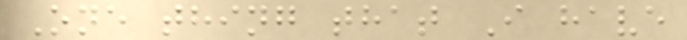One thing that I have
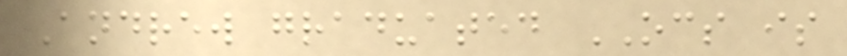Andrew graduated OCS is
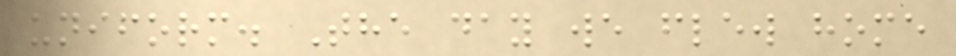uniform. The day we flew home
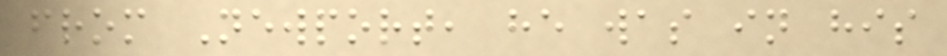from Newport, he was in his
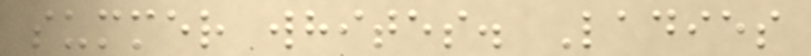summer whites. Ladies
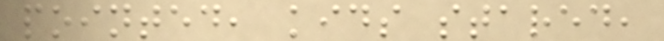pointed, kids stared,
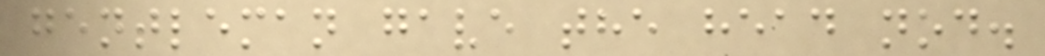gentleman gave the head nod.
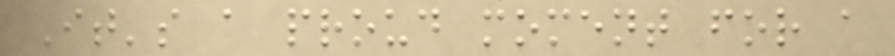It's a proud moment for a
